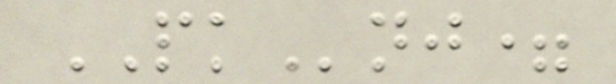PKnj=
